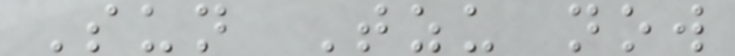Sun Tzu now
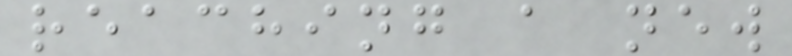reaching a new
